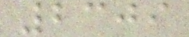2309
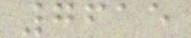7615
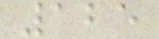125
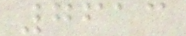7613
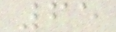65
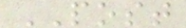POST
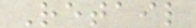Retail
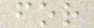for
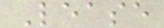Lease
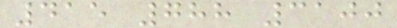415 788 3100
